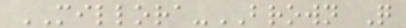MILLORA-BROWN Q
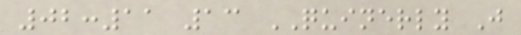02:11 13 QUINERLY J
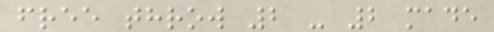free throw 2 - 2 made
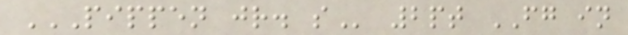PIPPEN JR. S 2pt FG in
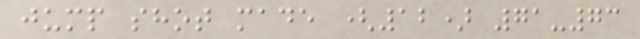jump shot made (12) 71-73
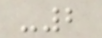-2
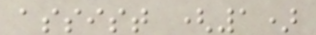assist (1)
